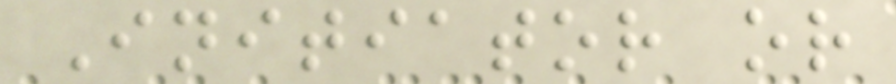Initiator or
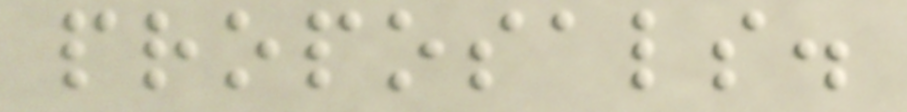proposals.
